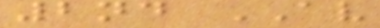2nd AV
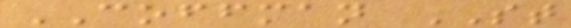COFFMAN ST
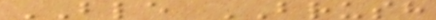BLE BRUSH
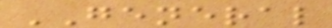GENERAL
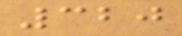320
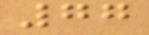77
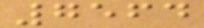7564
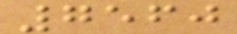7560
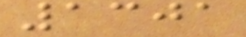1301
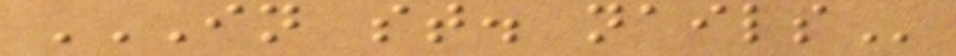IN ST. NAILS
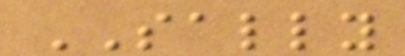SALLY
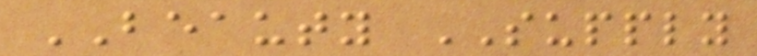BEAUTY SUPPLY
